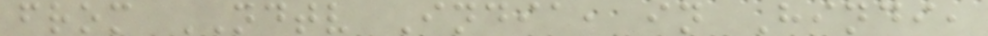from NDTV India, in Hindi,
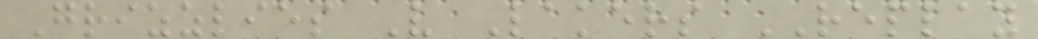Grizzlies V Lakers REPLAY
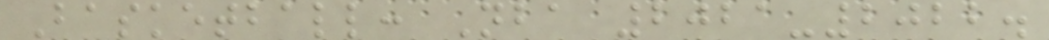Basketball: Nba 2021-2022.
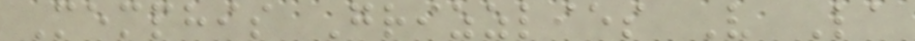Memphis Grizzlies V La
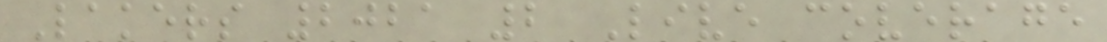Lakers 2021 2 Live coverage
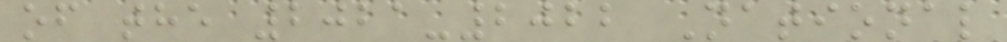of the 2021-2022 National
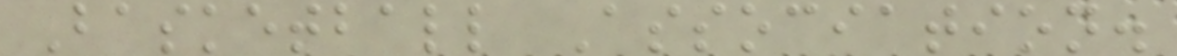Basketball Association.
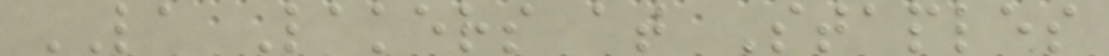LA Lakers at Staples
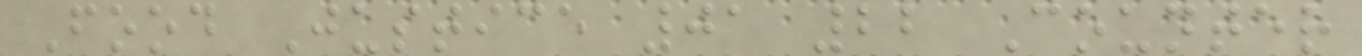Food Justice 01 22 Counter
